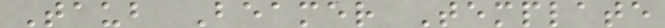Taub Beamer Template
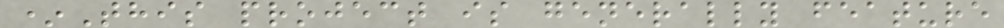*This project is generally feature
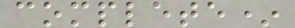complete*
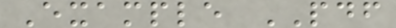Example PDF
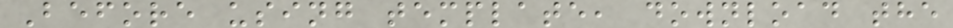Before using template, download the
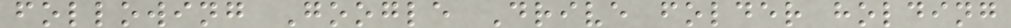following Google Drive folder holding
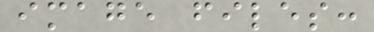image files:
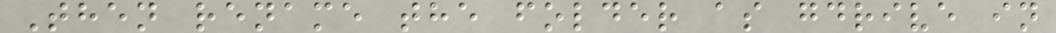Then rename the folder as gdrive in
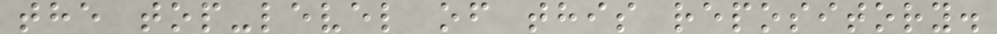the top-level of this repository.
